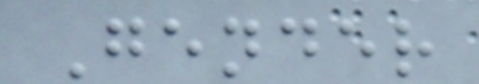Gender
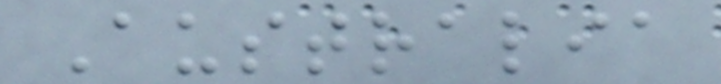Australia
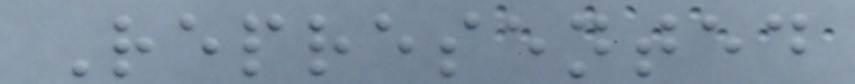Represented
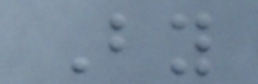By
